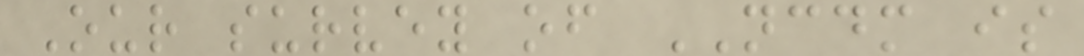Our survey of NCDM is
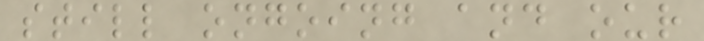still ongoing and our
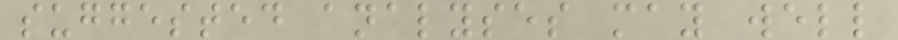suggested analyses may well
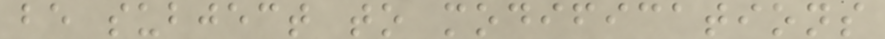be subject to modifications
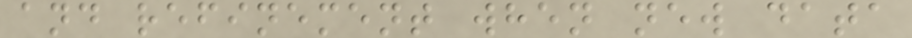and refinement when new data
